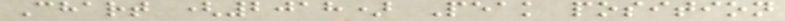Chart (2018) Peak position
